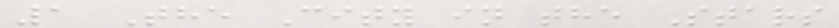1 The City in the Stars
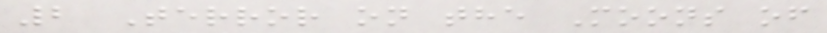2 Terror on the Moons of
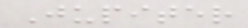Jupiter
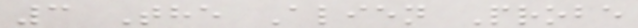3 The Alien Probe
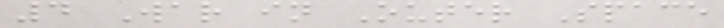4 War in Outer Space
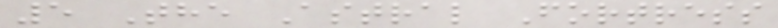5 The Astral Fortress
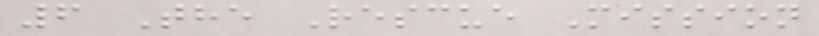6 The Rescue Mission
